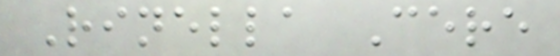Rinella Cere
